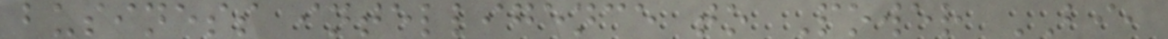business intelligence to Power BI,
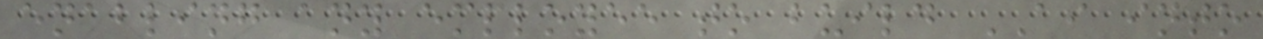enabling any employee to build AI into
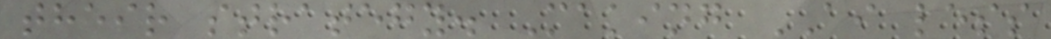their strategy. Making AI less
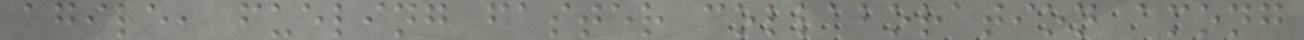agile, fueling faster collaboration among
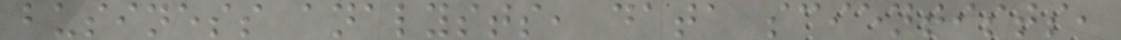business analysts, data scientists,
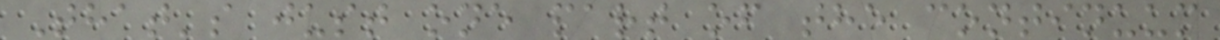That's just one part of the continuum
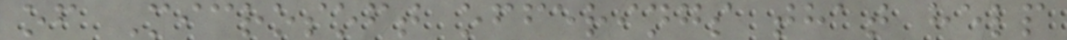of Microsoft offerings that help
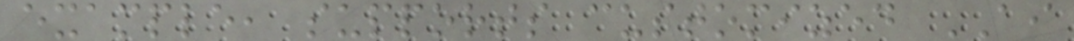example, supports customized AI
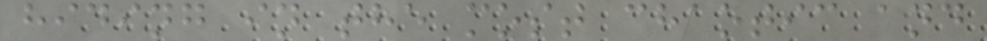hiding in the most chaotic and
